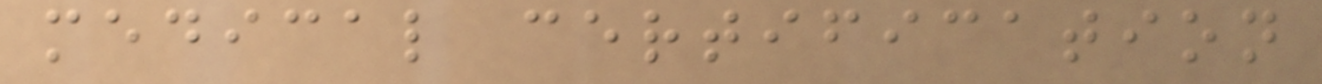medical certification
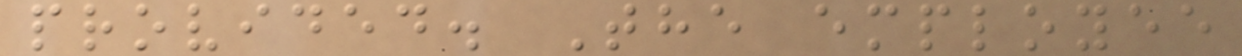provided. The employee
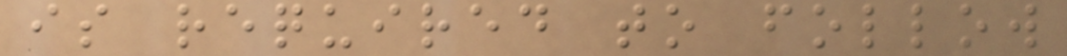is required to follow
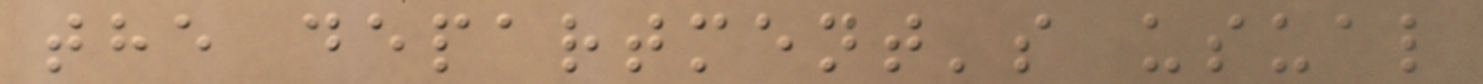the department's usual
